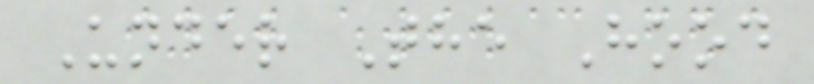Under The Hood
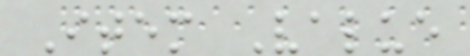Item Value
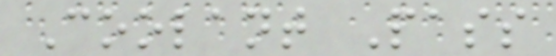Coolant Pass
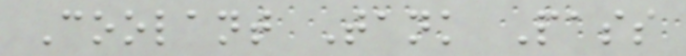Coolant Tank Pass
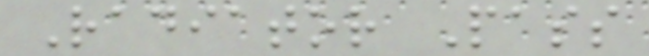Radiator Pass
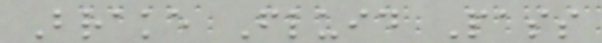Brake Fluid Pass
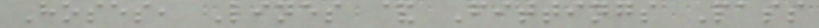Hoses, Lines & Fittings Pass
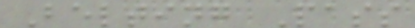Belting Pass
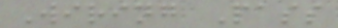Wiring Pass
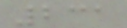231
